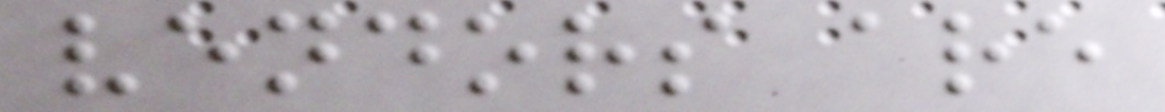vendors are
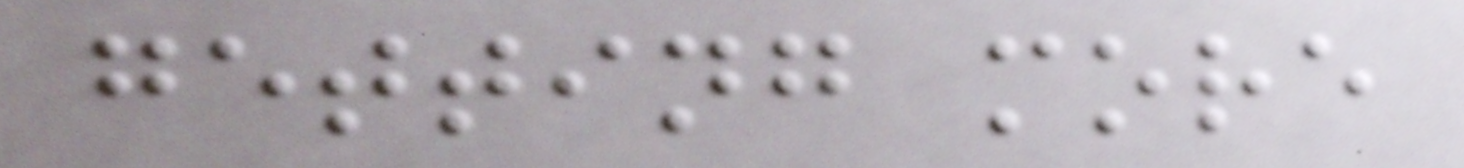getting more
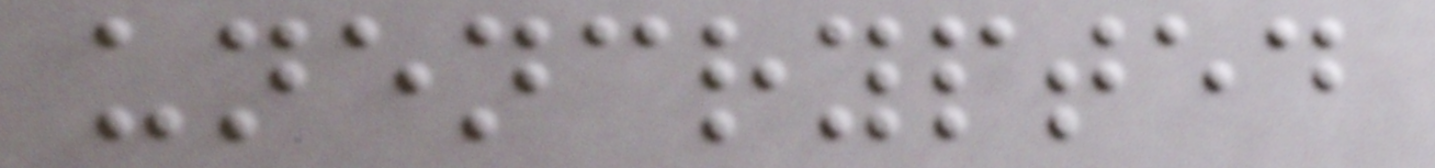unencrypted
